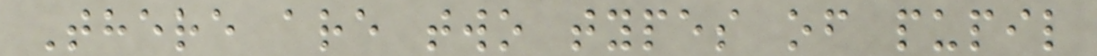There are two types of pupil
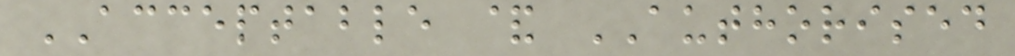ACCEPTABLE & AUTHORISED
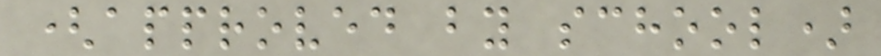(approved by school)
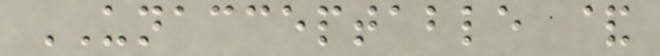UNACCEPTABLE &
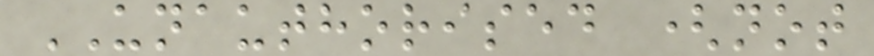UNAUTHORISED (not
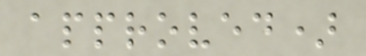approved)
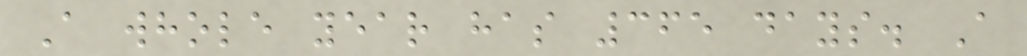A whole year has 365 days. A
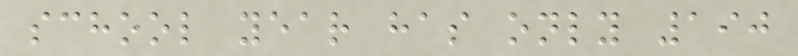school year has only 190
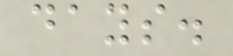days.
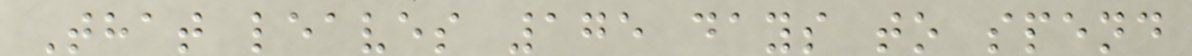That leaves 175 days to spend
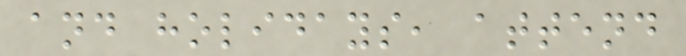and holidays, attend
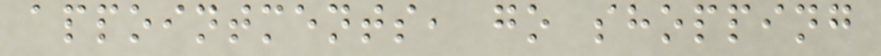appointments, go shopping
